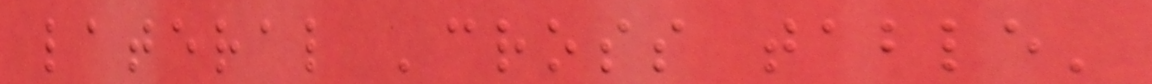lateral 'cross table'
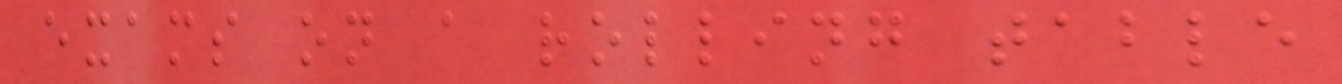exams on a rolling table
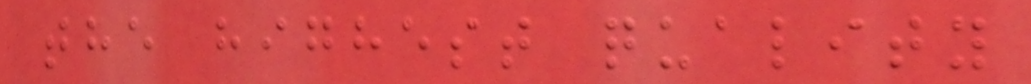the highest quality
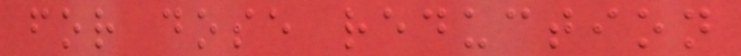for dose reduction
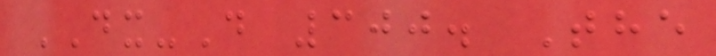DX-D 300. The
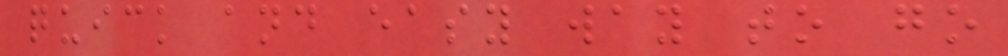quick and easy way to go
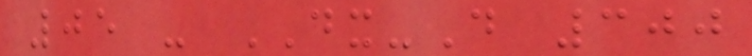05 - DX-D 300
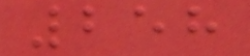258
